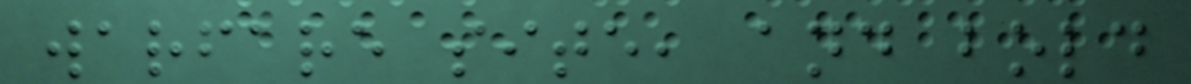warfare site, and bold
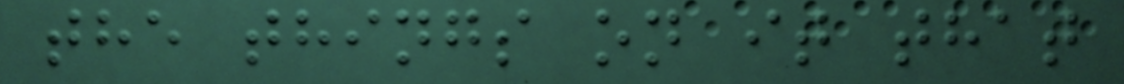the things on it that
